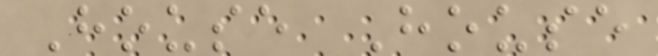House House
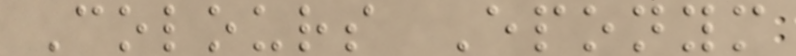Colours Eponym
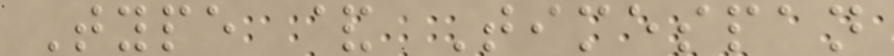Type & Timespan
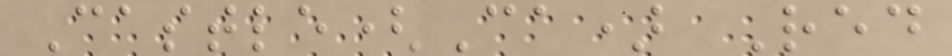Castle(Ca) Red
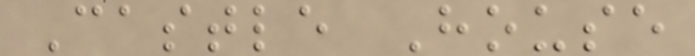Castle House
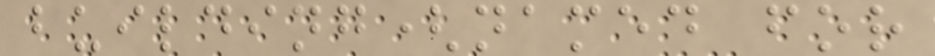building(named for
